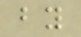by
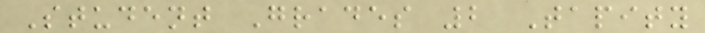Student Grades 2 Tapity
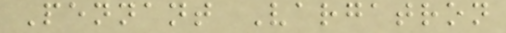Pennant Vargatron
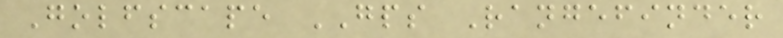Golfscape GPS Rangefinder
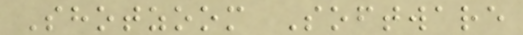Shotzoom Software
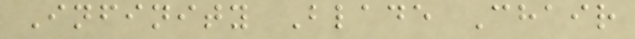Infinity Blade Chair
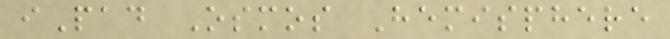iPad Osmos Hemisphere
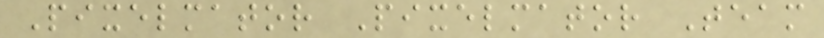Pixelmator Pixelmator Team
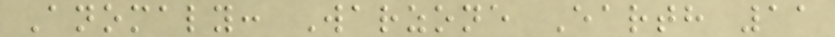Anomaly: Warzone Earth 11
